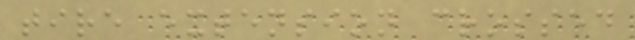tire extension crossed
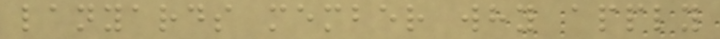lanyards member why apply
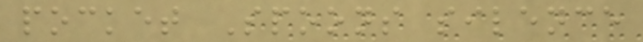pocket Spoons silence
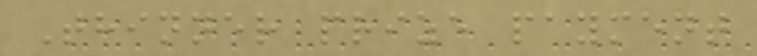Thinner prize payment
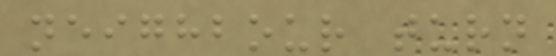neighbour turn
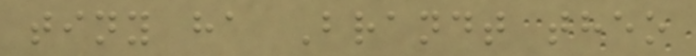tiny ha Brandt theo
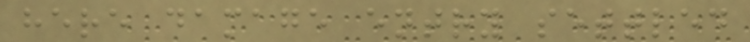here damage entry settled
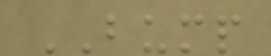BUMP
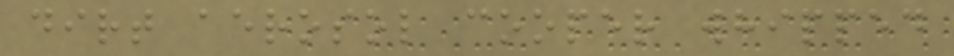dirt aerosol cooper whipped
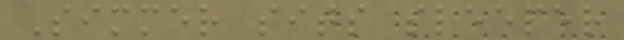Simmer sits sleeper
